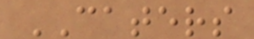CATERS
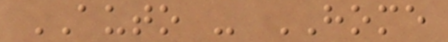AUTO - HOME
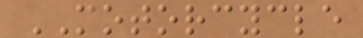MOTORCYCLE
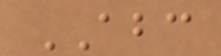ABC
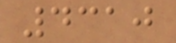4310
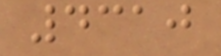4310
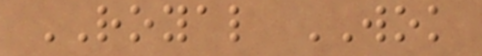ROYAL WOK
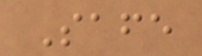Safe
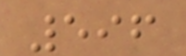596
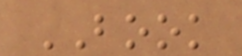BOOK
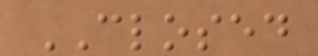CLOSED
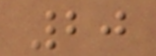20
